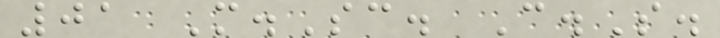01 M.Sc. C.S.
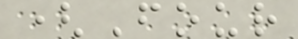(Four
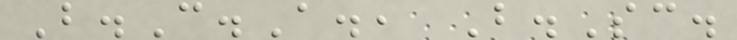B.C.A., B.Sc.
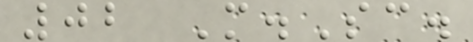02 M.Sc.
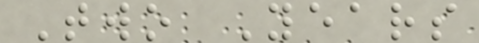Two Years
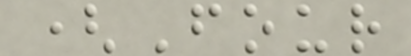(Four
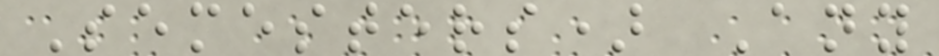Semesters) Any
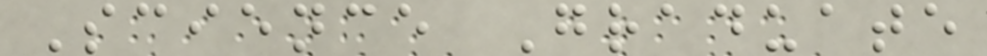Science Graduate
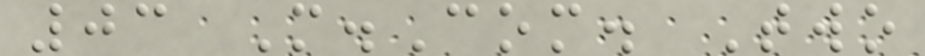03 M.Com. Two
